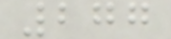277
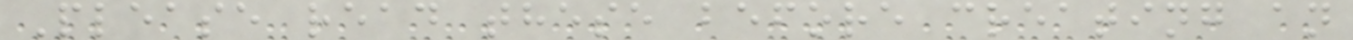Please read these before creating an
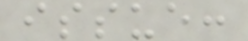issue:
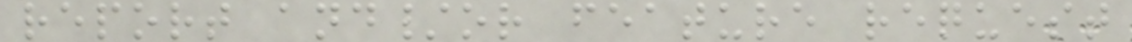report and/or feature request
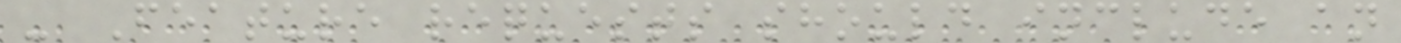- Feature requests should include an
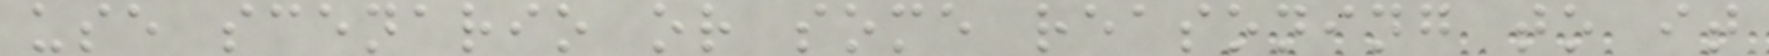use scenario or some reasoning to it
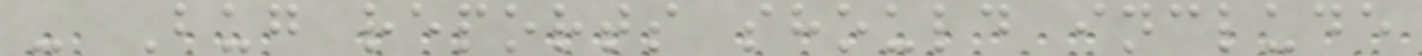- Bug reports should include
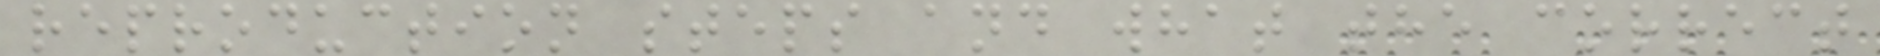reproduction steps and what the correct
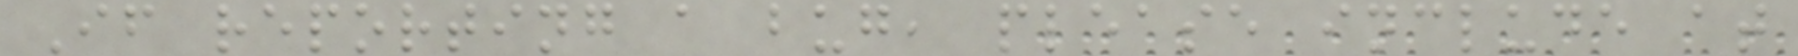If reporting a bug, please include at
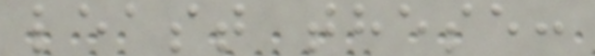least these:
